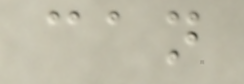can
